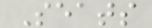Seats
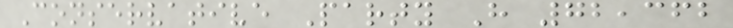Conservative Party H 72,362
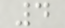4
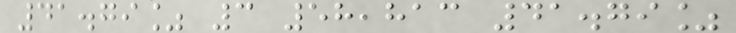41.79% 3 58,813 41.79%
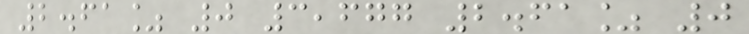2.61% 0 3,677 2.61% 0
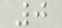0
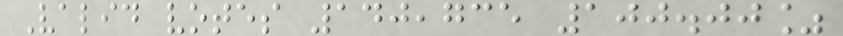Valid votes 140,735 100.00%
